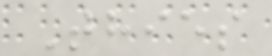Thies
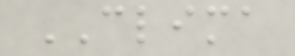CLIMA
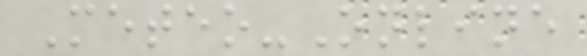Meteo-Online
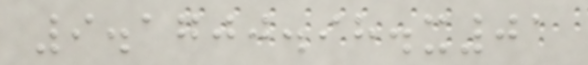9.1700.98.x01
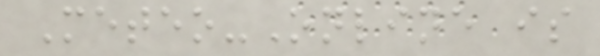Meteo-Online is
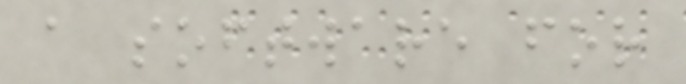a software for
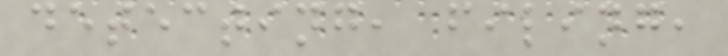detecting, filing,
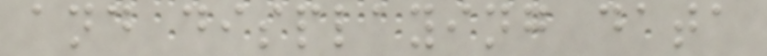and displaying data
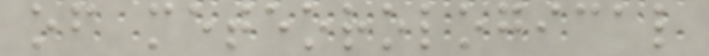of meteorological
